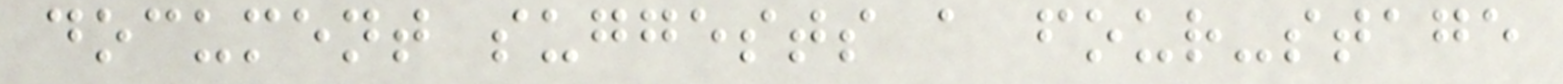document suggests a four-stage
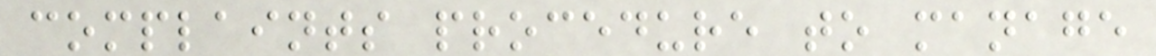complaints procedure to manage
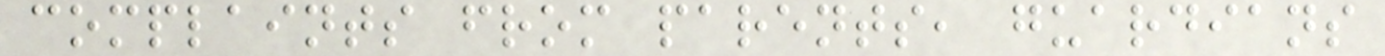complaints from parents, guardians
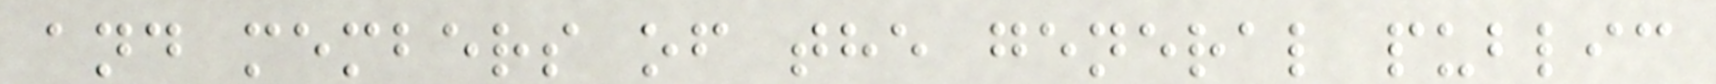and members of the general public
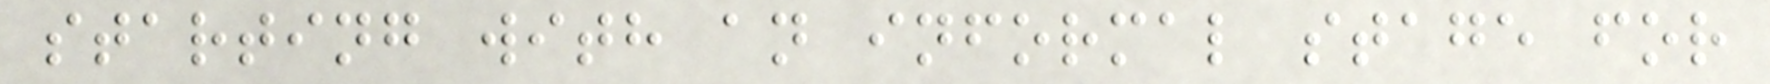starting with an informal stage for
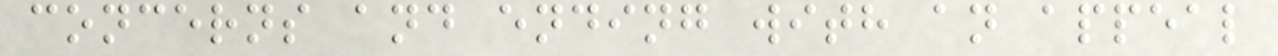concerns and ending with an appeal
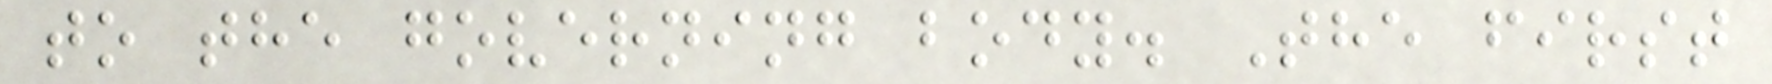to the governing body. The first
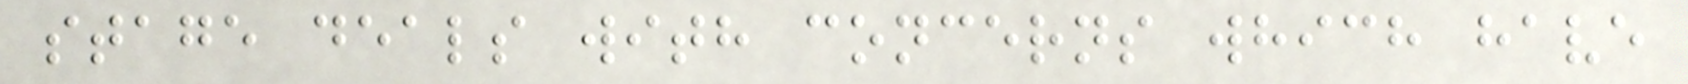stage deals with concerns which have
